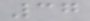37
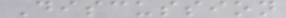Discussion
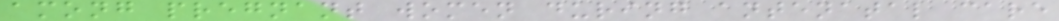among pregnant women during antenatal care
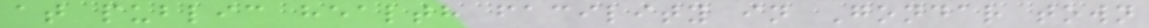at public health facility in Gondar town
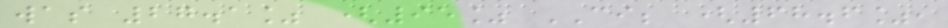was 27.1% (95% CI; (68.6%,
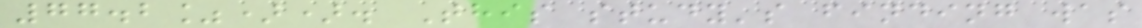77.2%)). This study's finding was
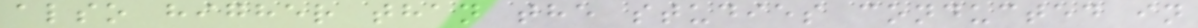also higher than the studies conducted in
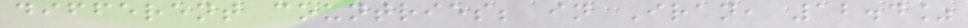different countries; in Iran, 12.4%
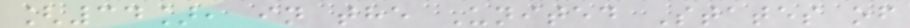[34], in the United States of
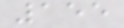155
